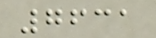7631
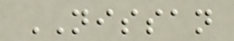NISSAN
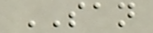SAN
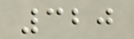320
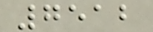7512
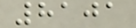8101
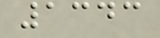1343
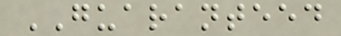GUARANTEED
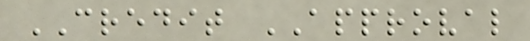CREDIT APPROVAL
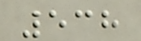538
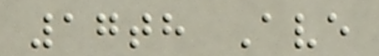17th Ave
